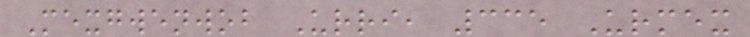Mexgwenwob Urri, 335 Urmex
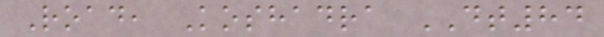Road, Koshadra DT84
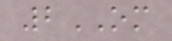2OM
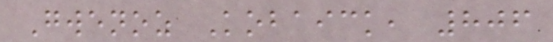Gwenoz Kobaick, 806
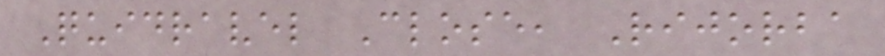Quidravel Close, Rijorba
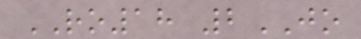RO18 2JO
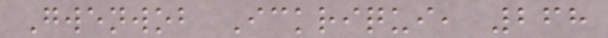Gwenwob Ickriqui, 268
